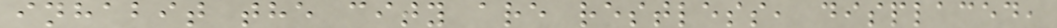inhabit the city are restless, displaced,
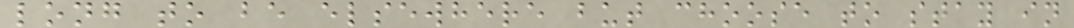long to be elsewhere but choose to stay in
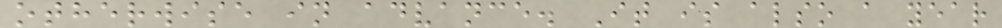otherwise in advance. It is also a year
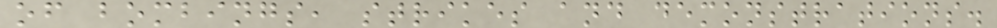of bombings, strikes and demonstrations.
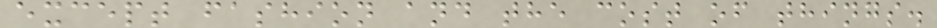except fashion and the cost of things.
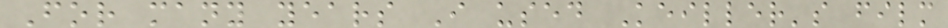For many years I used Keiller's film
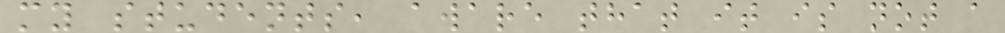my students, aware that it is not a
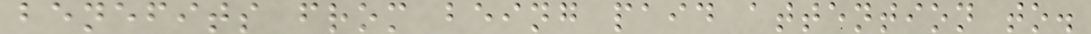benefits from being paid attention to.
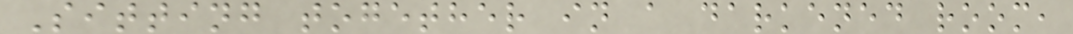Sitting together in a darkened room,
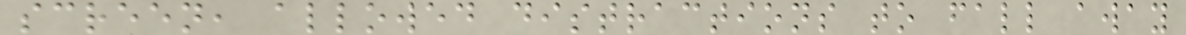screen, allowed distractions to fall away
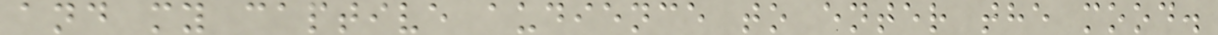and my captive audience to enter the mood.
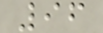96
